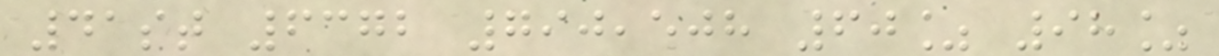41st 6372 790,508 60% 98%
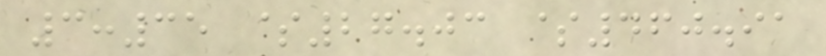3:35 $27.03 $460.91
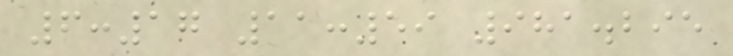6:17 11:59 981.295
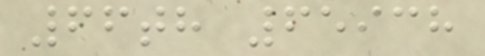66th 65938
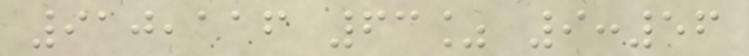910,116 63% 9:56
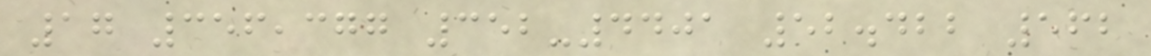17 356,377 352-4401 52.422 562
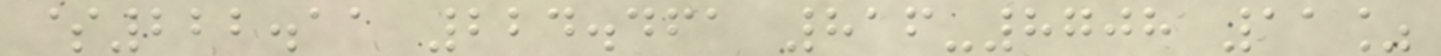$222.11 224.461 816-8708 11%
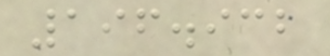196.932
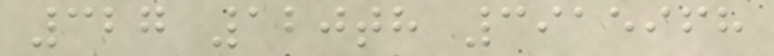327 120th 3915968
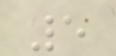5
